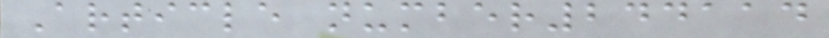Article number244114
